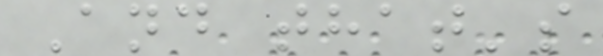And that's
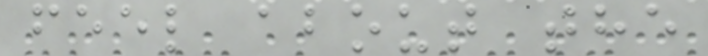feel about the
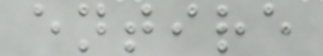entire
